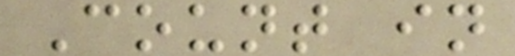Count in
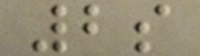2s
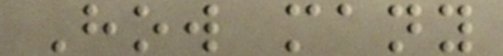How many
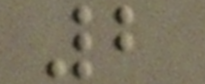2
